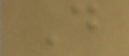Do
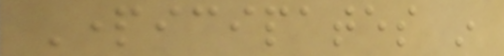Participates in
